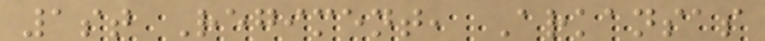1st Regiment, Arkansas
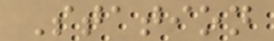Station
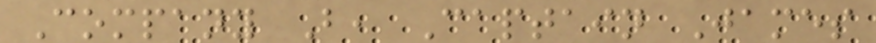Company B, Captain James
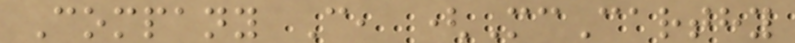Company C, (McCarthy
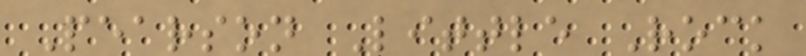Pearson Little Rock
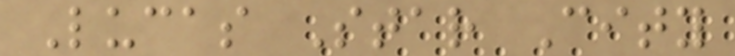Lucas Star City
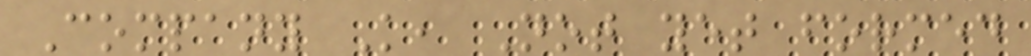Company K, Not yet formed
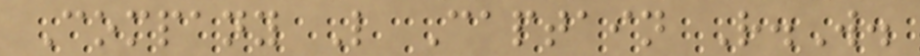Company L Captain R.W.
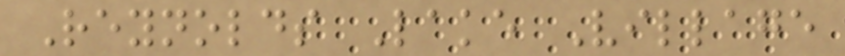Reynolds Lake Village
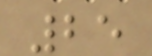25
